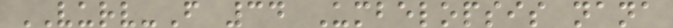VURV-F 34 Umbelopsis nana
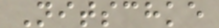Nitschke
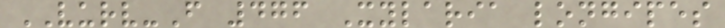VURV-F 476 Xylaria longipes
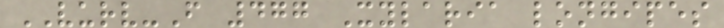VURV-F 477 Xylaria longipes
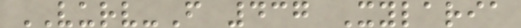VURV-F 437 Xylaria
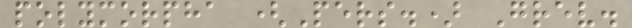polymorpha (Pers.) Grev.
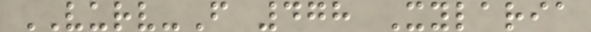VURV-F 478 Xylaria
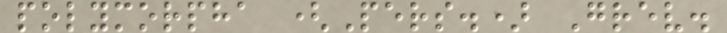polymorpha (Pers.) Grev.
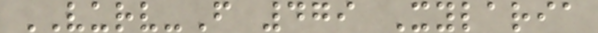VURV-F 479 Xylaria
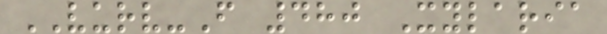VURV-F 480 Xylaria
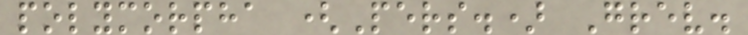polymorpha (Pers.) Grev.
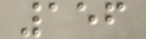156
